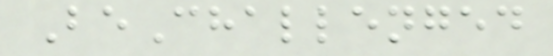BeChallenged
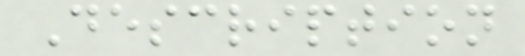Description
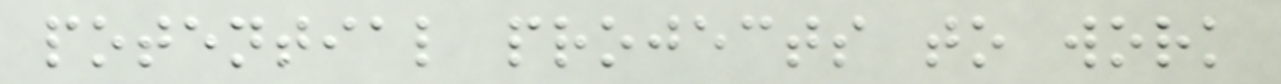potential projects to work
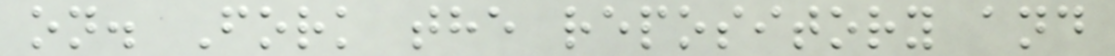on. Fork the repository and
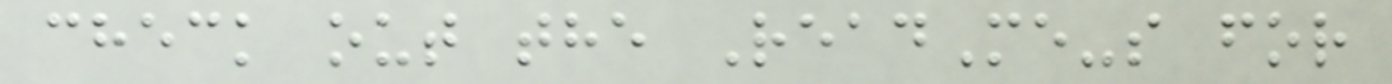check out the ReadMe-s for
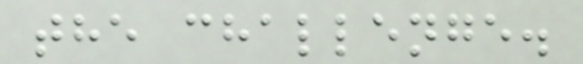the challenge.
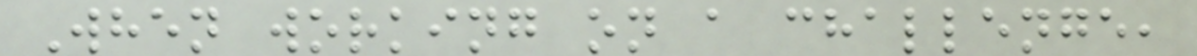When working on a challenge,
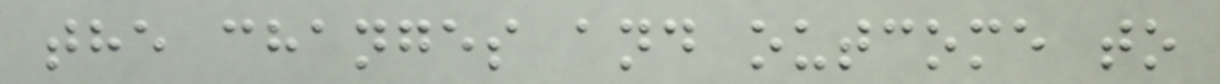the changes and outcome to
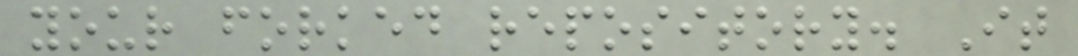your forked repository. It
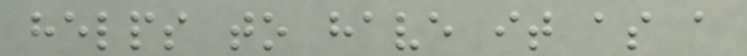helps to have it as a
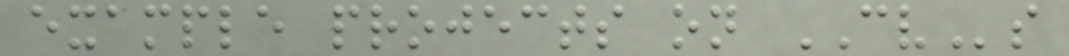example projects on CVs
